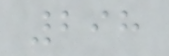298
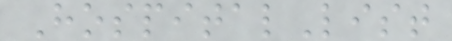HospitalList
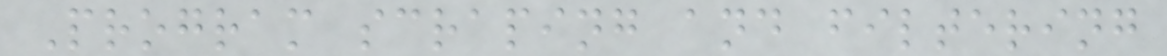Program scraping and filtering
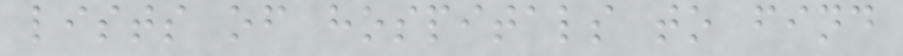lists of hospitals to find
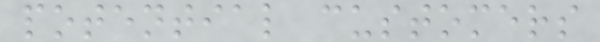potential customers
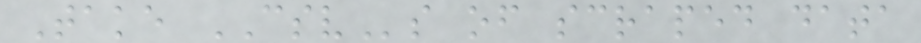Take CSVs of scraped data
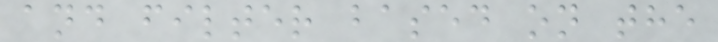and filter based on the
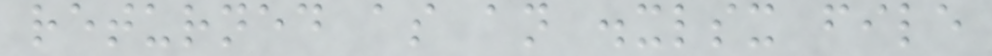returned as an .xlsx file
